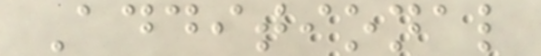Additional
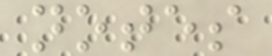notes
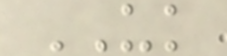UK
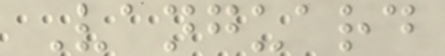Vanguard
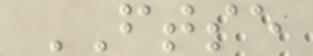FTSE
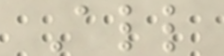All
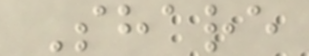Share
